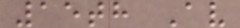15th Av
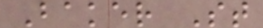Baker St
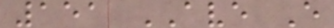151 AVE E
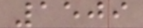1509
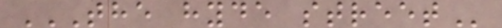THE HYDE STREET
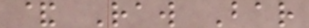& Raw Bar
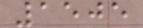1505
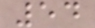54
